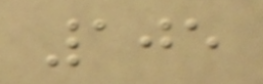105
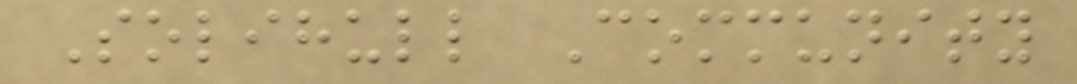Solihull Community
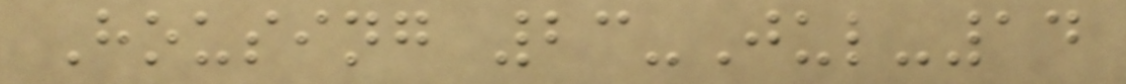Housing 23-Jul-14
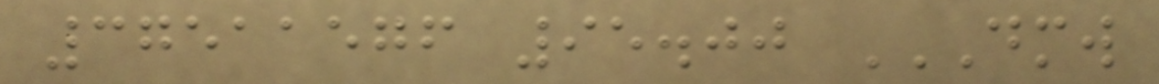37511576 95.00 DMW
